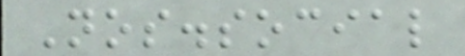Nos.social
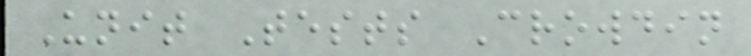Unit Tests Crowdin
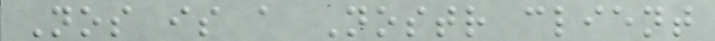Nos is a Nostr client
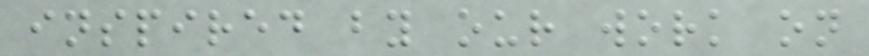inspired by our work on
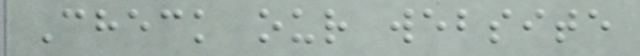Check our website
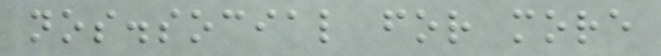nos.social for more
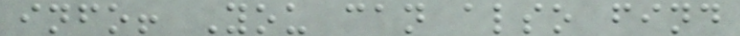info! You can also find
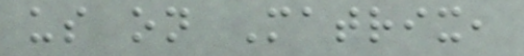us on Matrix,
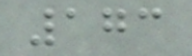173
